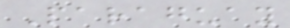Paraguay
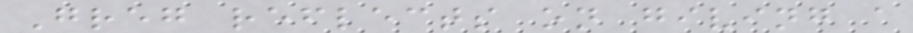Greg reflects on giving a
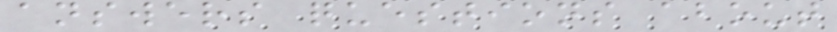answers questions about
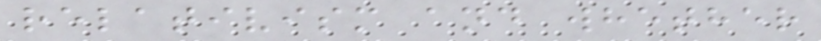relativism and whether
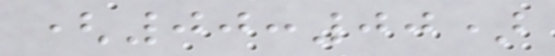(00:00)
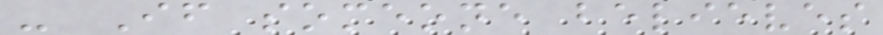- If someone believes
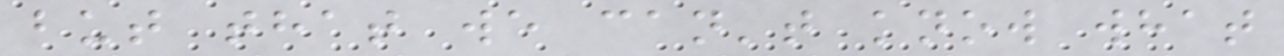but that we can't know what
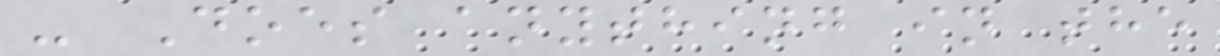- Does anything in the
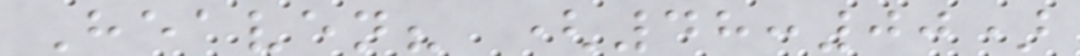Heaven? (48:00)
